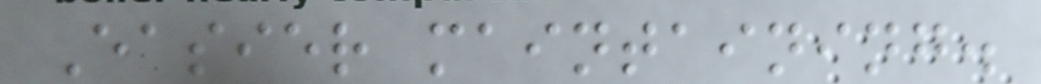Easier maintaining.
